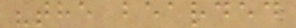"the bearded
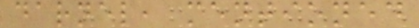darnel, mentioned
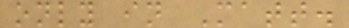only in Matt.
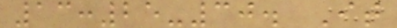13:25-30. It
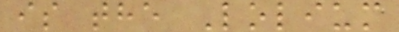is the Lolium
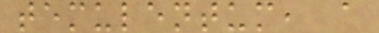temulentum, a
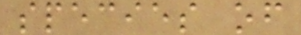species of
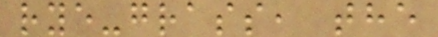rye-grass, the
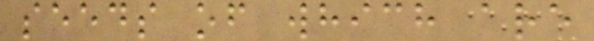seeds of which are
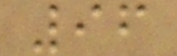96
